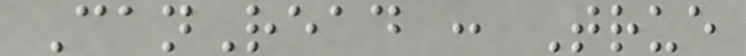CanRead : True
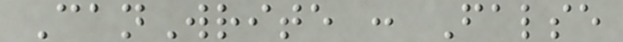CanWrite : False
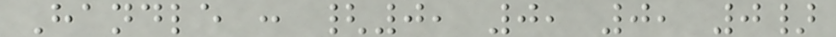Handle : {0, 0, 0, 0}
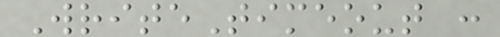WriteTimeout :
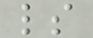ls
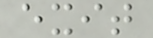exit
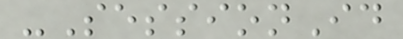-SessionId
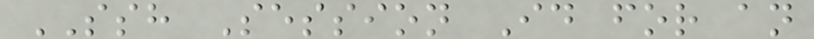SSH Session Id for an
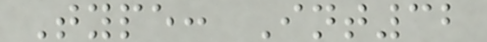Type: Int32
